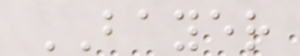BAYER
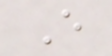E
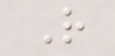R
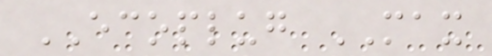ECOPLUG MAX
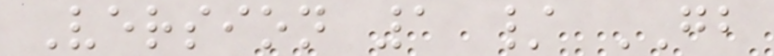Version 1 / GB
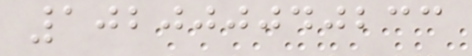102000040233
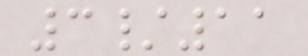3/11
